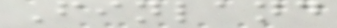Finland
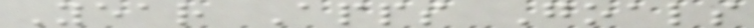Year Apps Goals
